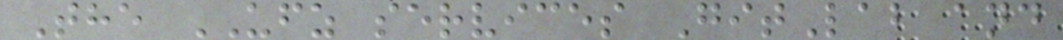The UFZ services GitLab and
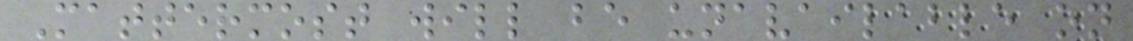Mattermost will be unavailable on
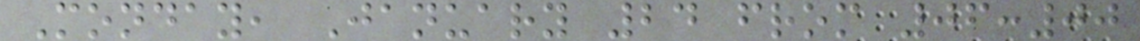Monday, January 24 from 06:00
